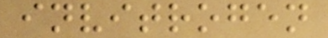invitrogen
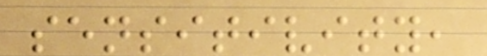sensitivity,
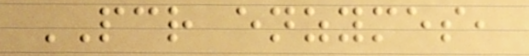PCR enzymes,
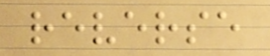reverse
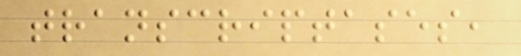transcriptases,
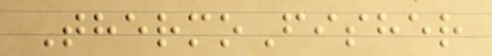ThermoFisher
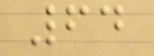64
